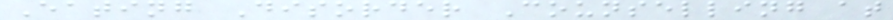Eating Disorder Counselling at
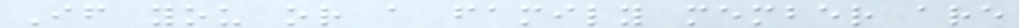If you or a family member are
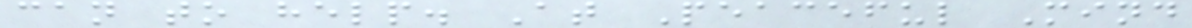can to help. At Peaceful Mind
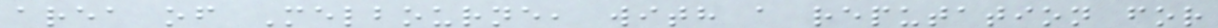area of Melbourne, with a reputation for
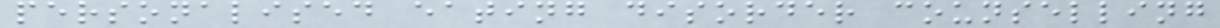personalised eating disorder counselling
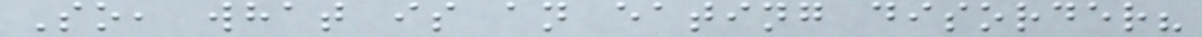So, what is an eating disorder?
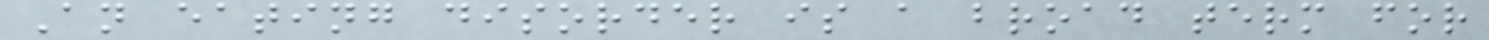An eating disorder is a broad term for
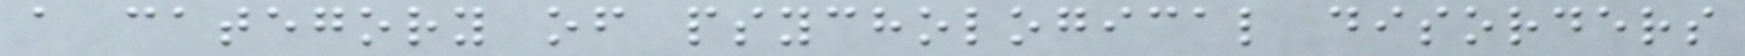a category of psychological disorders
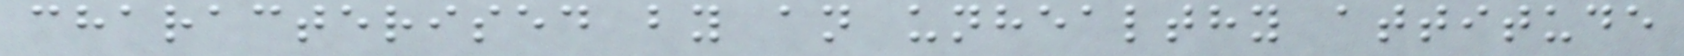characterised by an unhealthy attitude
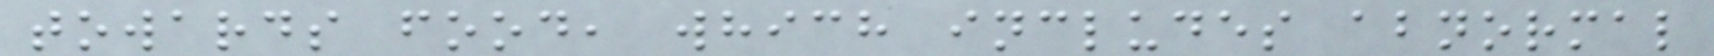towards food, which includes abnormal
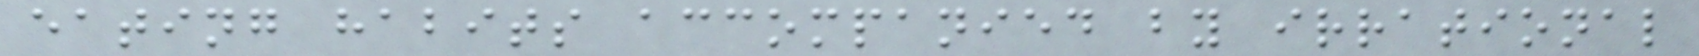eating habits accompanied by irrational
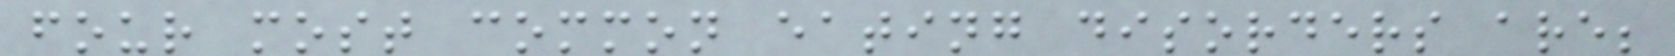four most common eating disorders are;
